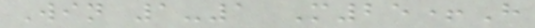Win 1-1 M25+H
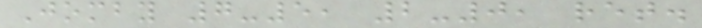Jomby 7-5, 2-0, ret.
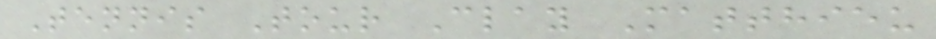Tennis Tour Clay Matthieu
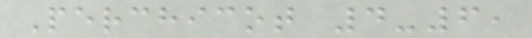Perchicot 4-6,
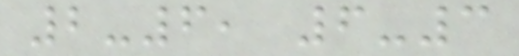2-6, 6-3
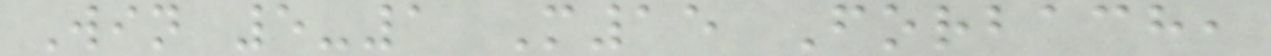Win 5-1 M15 Forbach,
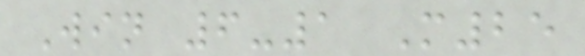Win 6-1 M25
